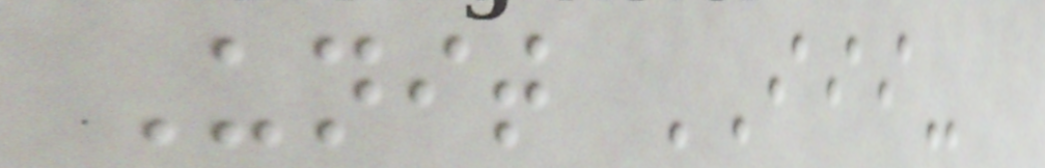Unit III-
